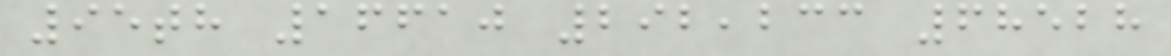95th 16610 292,233 68528
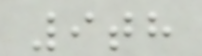9th
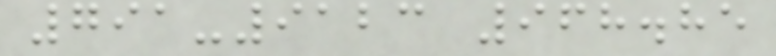791-9123 968.85
